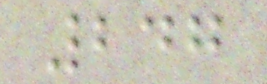247
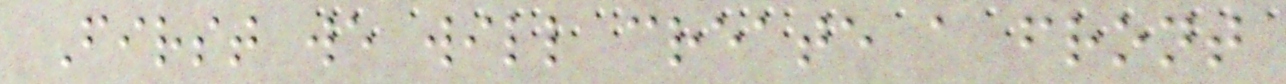First we will create a front
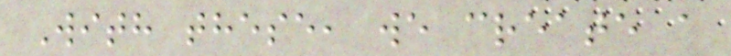With these, we create a
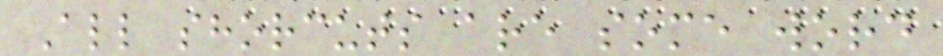All shorcuts are some word
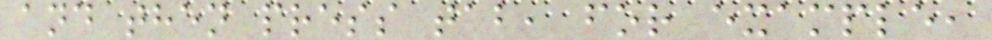and then press tab, for example,
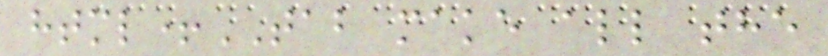html+TAB make all the
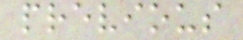previous
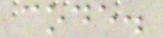code.
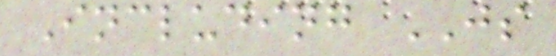Including JS
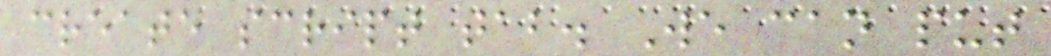create script tab. We can put
